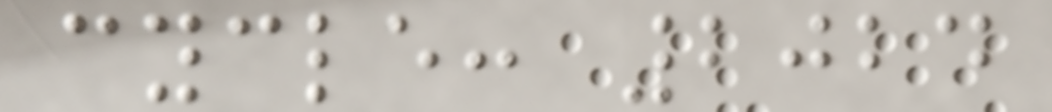cycle: 2024
